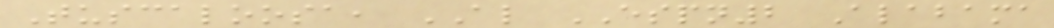Tuscaloosa, AL ESPN2 Alabama
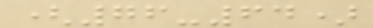(76-64)
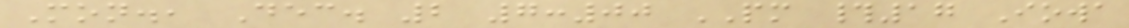Mon., Dec. 2 7:00 PM #17 Iowa
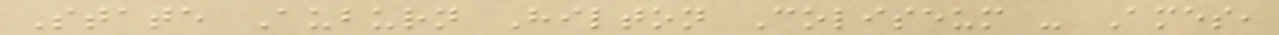State Auburn Hilton Coliseum - Ames,
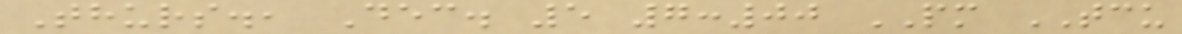Thurs., Dec. 5 7:00 PM TCU
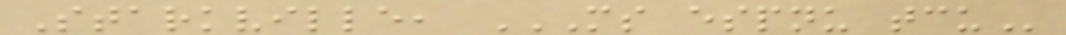Starkville, MS ESPNU TCU
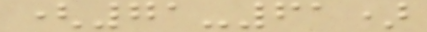(71-61)
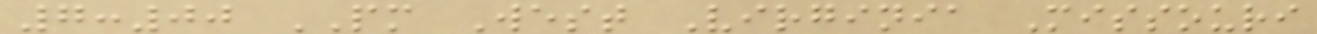7:00 PM West Virginia Missouri
